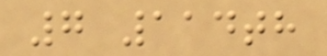7 114th
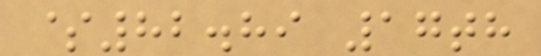$82.89 17th
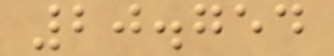20.754
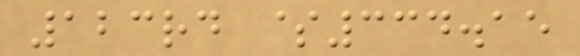123rd $334.15
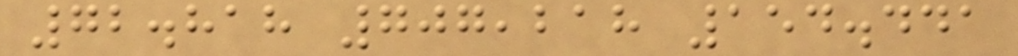72.818 707,218 154.441
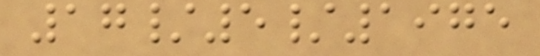17/5/1975
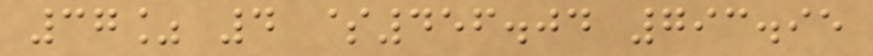37% 4 $456.04 793.95
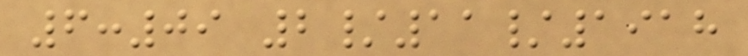6:09 2/11/1918
